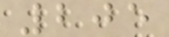205
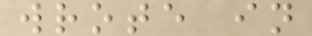wrote in
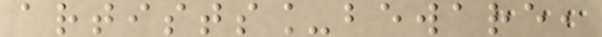artists_beware,
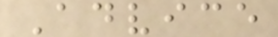Advice
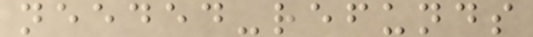needed-refunds
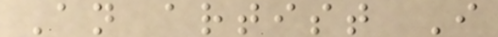An artist I
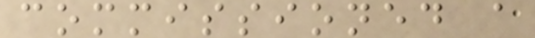commissioned a
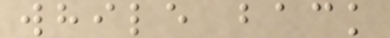while back
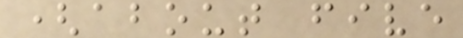(about five
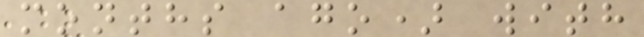months ago) with
